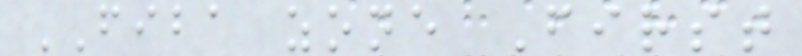FIBA zone First
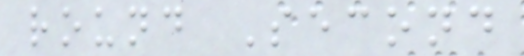round Second
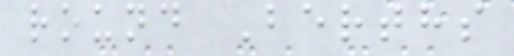round Berths
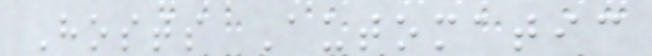Hosts Automatic
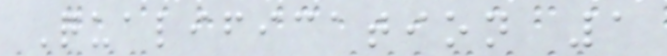Qualification 1
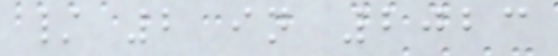/ 2 in 2023
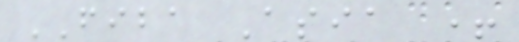FIBA Asia +
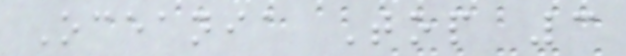Oceania Top 3
